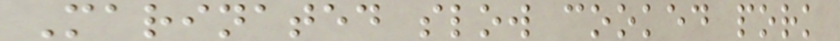Marinated slow cooked pork
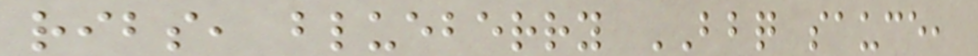ribs, blueberry BBQ sauce,
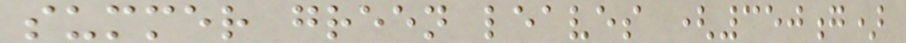summer green leaves (350g)
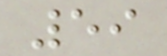59
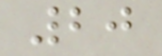20
